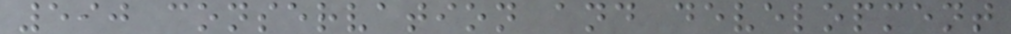590 conservation and development
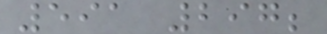591 297;
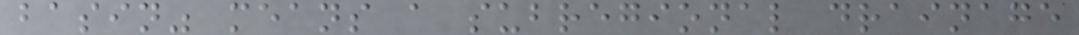basin" means a subregional drainage
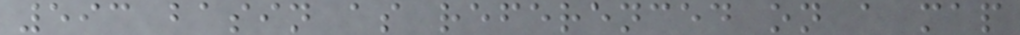593 basin as referenced on a map
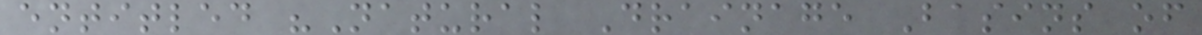entitled "Natural Drainage Basins of
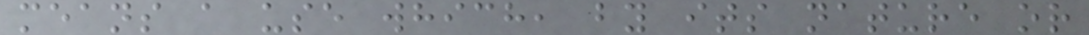means a use which, by its nature or
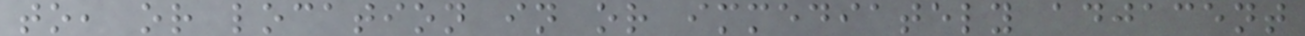to, or location in or immediately adjacent
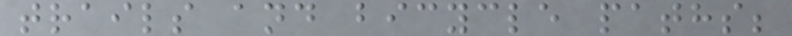trails and bicycle paths;
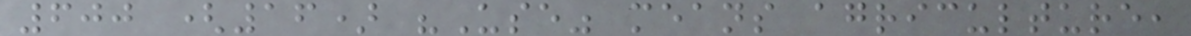600 (16) "Use" means agriculture,
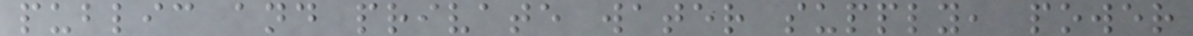public and private water supply, power
